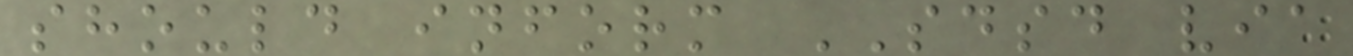should inform SDSD via
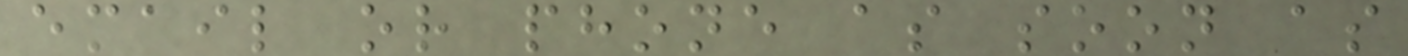email or phone as soon as
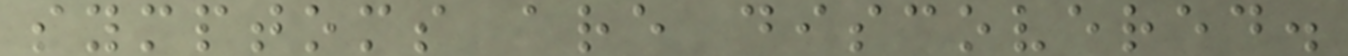symptoms are discovered.
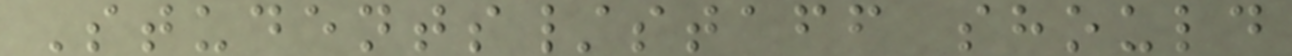Students/staff should
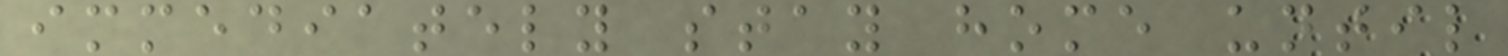immediately stay home until
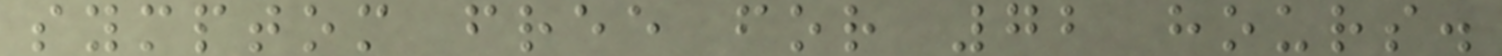symptom free for 72 hours.
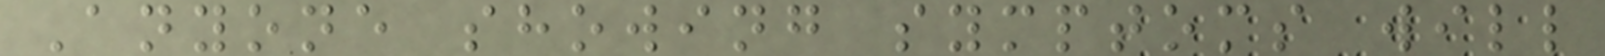Anyone showing symptoms will
